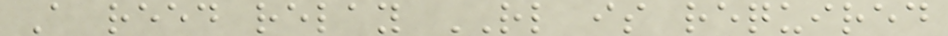A reed relay RL is required
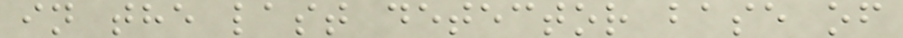in the last detector base of
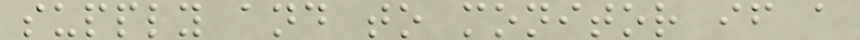supply and to monitor if a
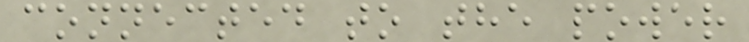connected to the power
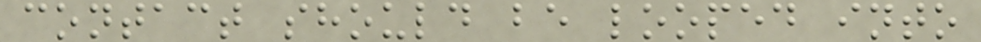contact should be looped into
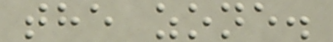the zone.
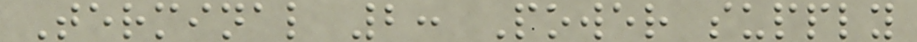Terminal 2: Power supply
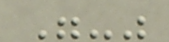"-"
